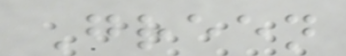Green
